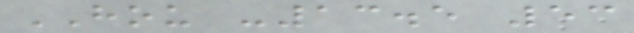HOU -13.5 53
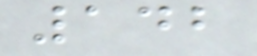142
